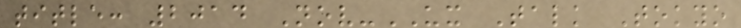title: 2014 Nov-UX Talk Tokyo
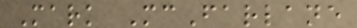Mark McFarlane
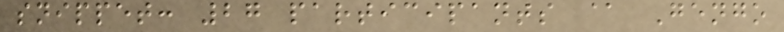snippet: 27 participants @ Gengo
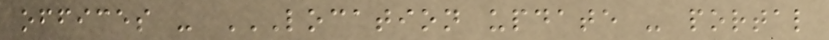offices - LOCATION UPDATE - PORTAL
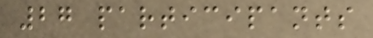27 participants
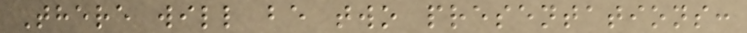There will be two presentations:
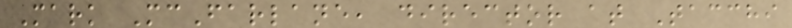Mark McFarlane, director at Tacchi
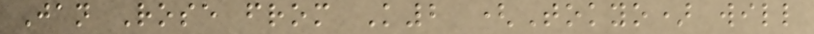Jan Rose from K2 (Tokyo) will
